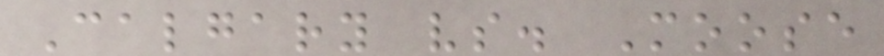Calgary vs. Moose
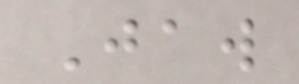Jaw
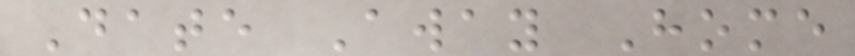Date Away Home
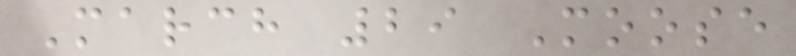March 29 Moose
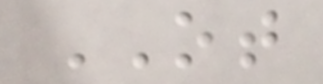OT
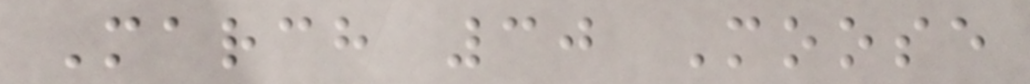March 30 Moose
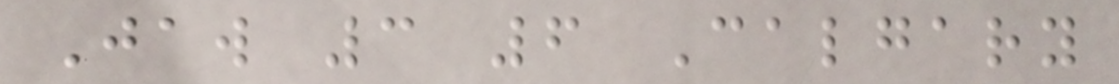Jaw 3 6 Calgary
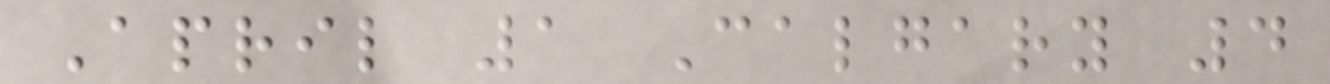April 1 Calgary 4
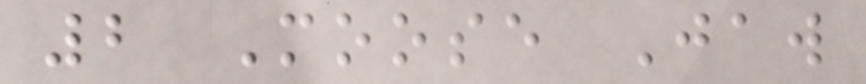2 Moose Jaw
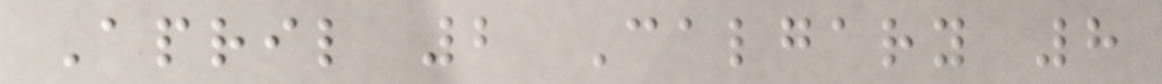April 2 Calgary 8
